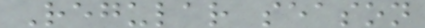Regular season
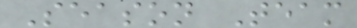Season Team
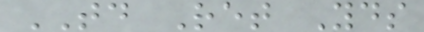TD Ret Yds
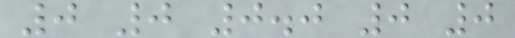0 0 0.0 0 0
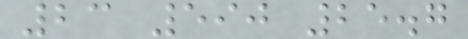23 590 25.7
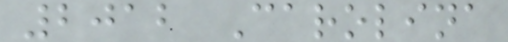2012 Carolina
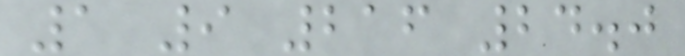1 9 216 24.0
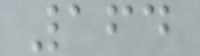164
